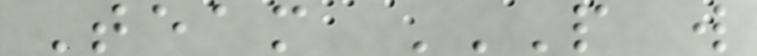Team P W
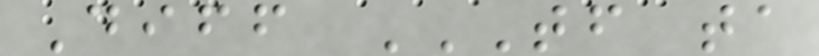Diff TF TA
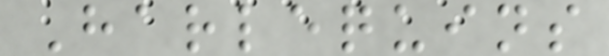Harlequins
